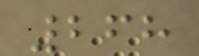268
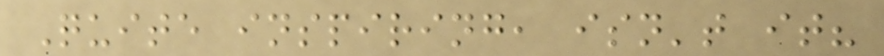Quite inspiring, isn't it?
